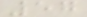57
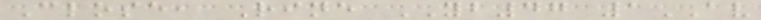Close, Rine YB47 1AV
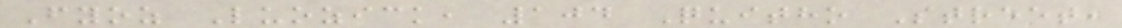Fyoz Luozick, 104 Quitho Street,
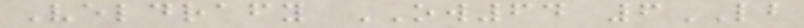Veldrafy OW64 6LB
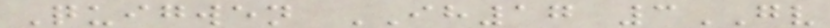Quigwen IH17 3GV
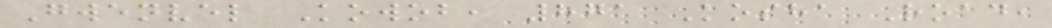Gwenvel Kowob, 871 Kosha Road,
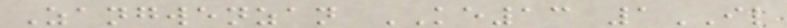Zangwenzan KE13 1IL
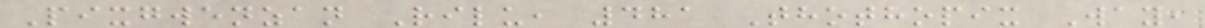Pixgwenzan Rilu, 481 Thothopix Way,
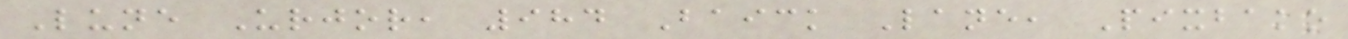Lune Urjor, 984 Baick Lane, Pixbako
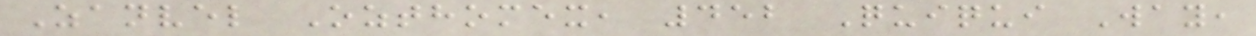Zanvel Ozthomex, 452 Quiqui Way,
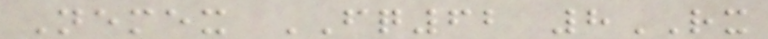Nemex FQ62 8RX
